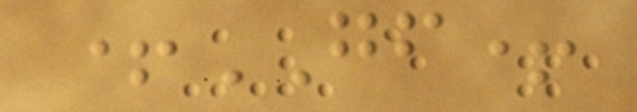+GF+
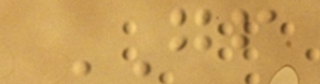GF
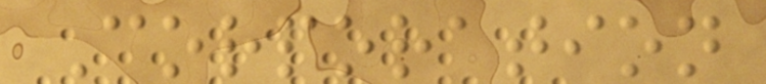Corporation
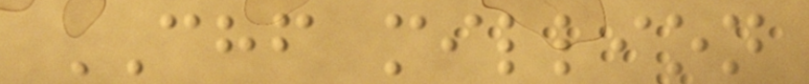CHF million
